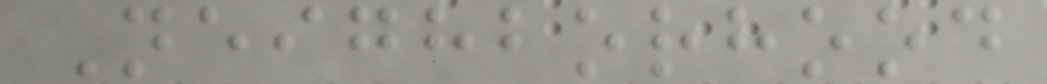Neighborhood
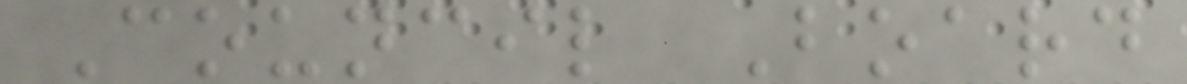Council Board
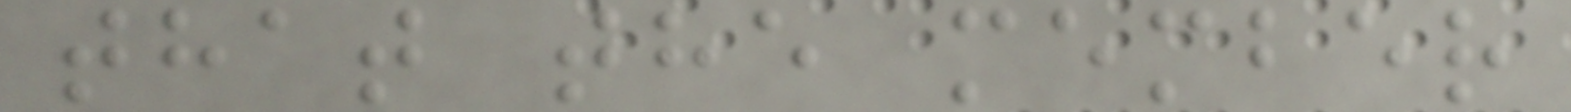that the member
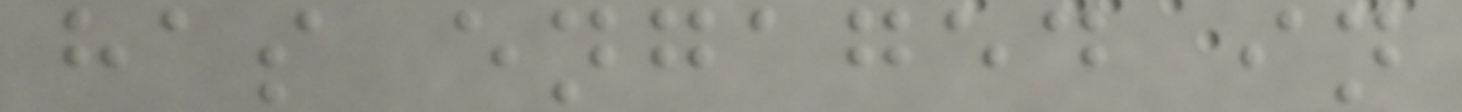has engaged in
